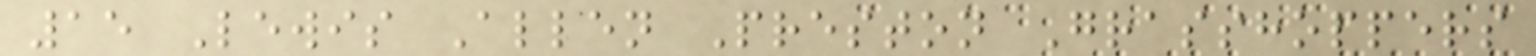15 Lewis Allen Preston Grasshoppers
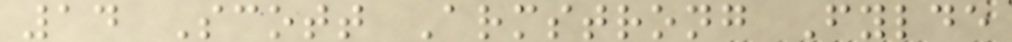14 Scott Armstrong Fylde
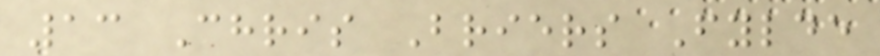13 Chris Briers Fylde
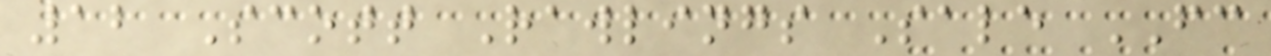12 Scott Rawlings Sale FC
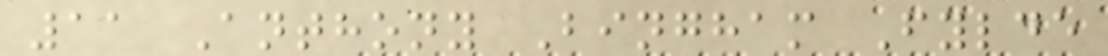11 Anthony Bingham Fylde
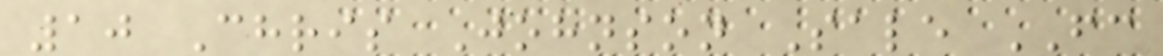10 Chris Johnson Sale FC
